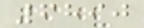6890
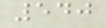540
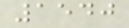1540
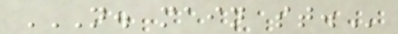N. MAIN ST.
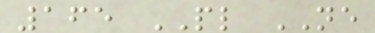165 PL NE
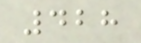428
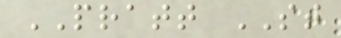PRATT ST
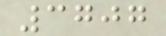3707
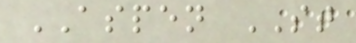ASPEN ST
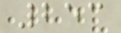253
